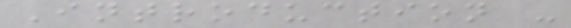Introduction -
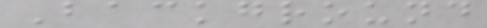Background
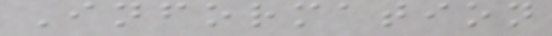Information
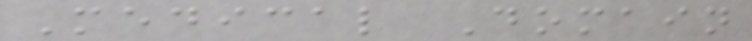Medical Domain
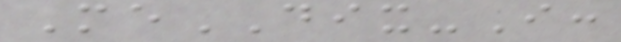MeDIX-I:
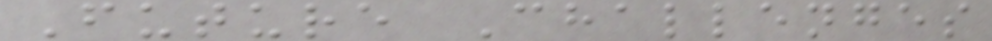Future Challenges
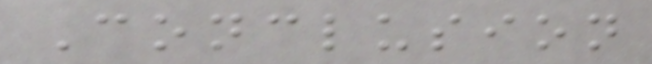Conclusion
